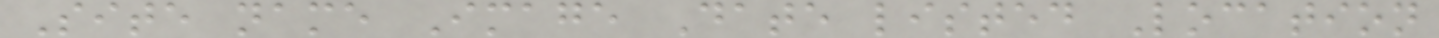Site name Image Date listed Location
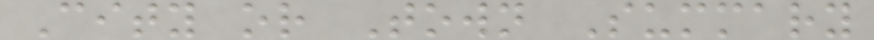City or Town Summary
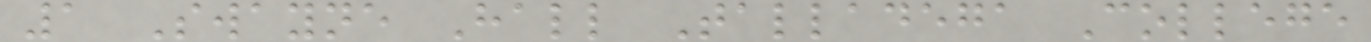1 Swayne Hall Talladega College
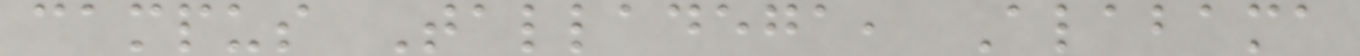campus Talladega, Alabama
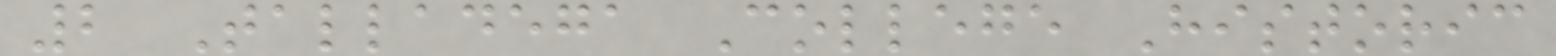2 Talladega College Historic
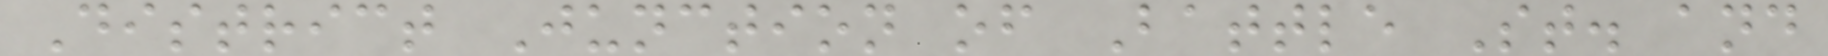District Junction of Battle St. and
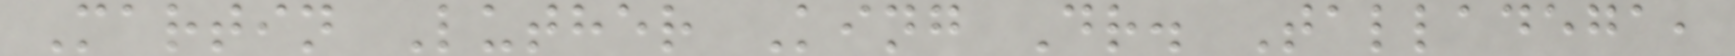Martin Luther King Dr. Talladega,
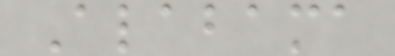Alabama
